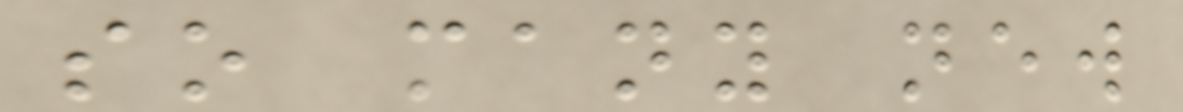so many new
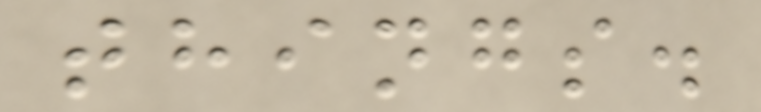things.
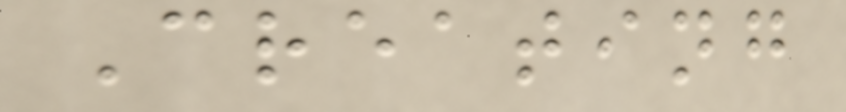Creating
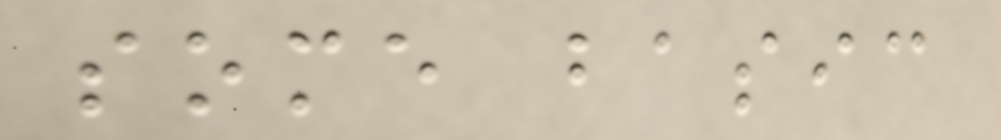some basic
